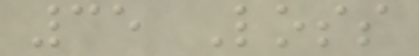35 Loss
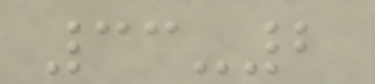33-2
